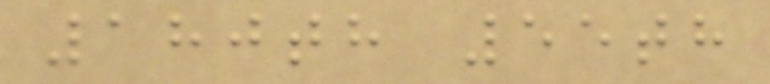180th 55th
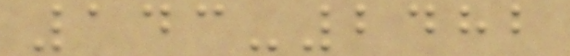143-2482
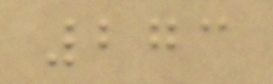273
